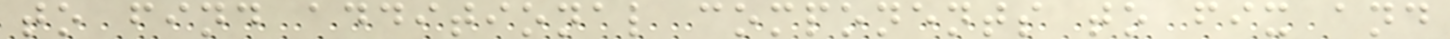to find additional components to fix and
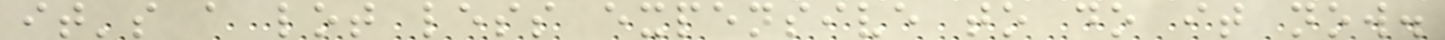it's a lot less expensive to do it now.
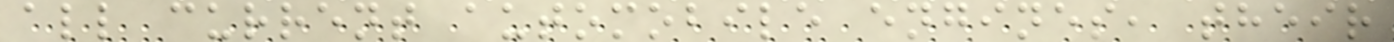all current automobile engines, their
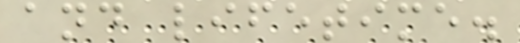and lifetime.
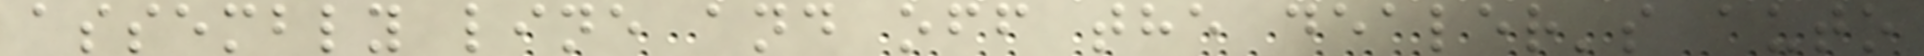assembly line and off the dealer's auto
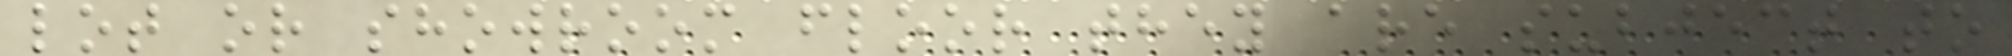lot or showroom floor they are subject to
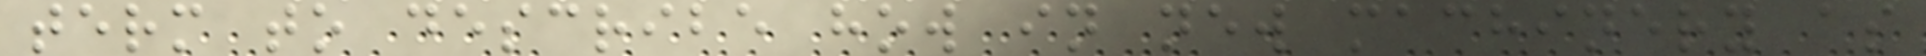term to describe how in new machinery as
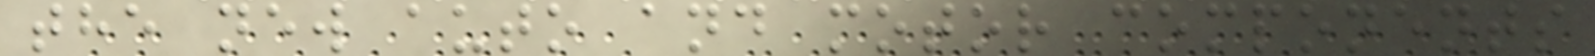the new auto and motor components
